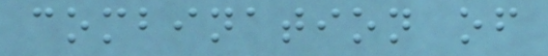combination of
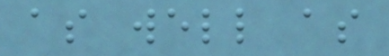as well as
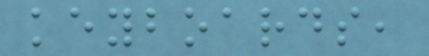keyboards,
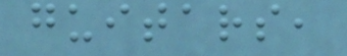guitars,
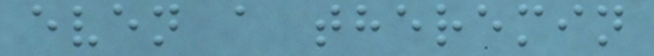even a theremin
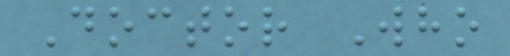Doctor Who
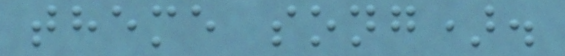theme song).
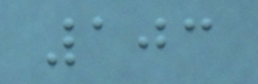103
